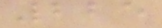225
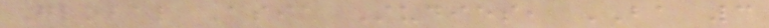Global Asia Studies, BA 3
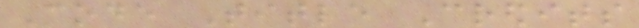Code Title Credits
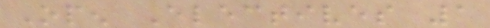Open Electives 1
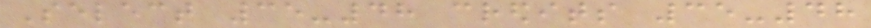Select 35-48 credits 35-48
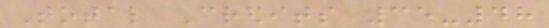Total Credits 35-48
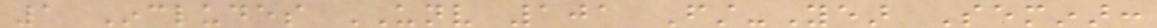1 Includes UNV 101 First-Year Seminar:
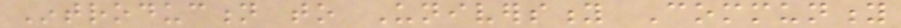Introduction to University Community
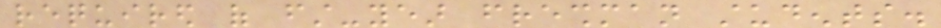required of first-year freshman students.
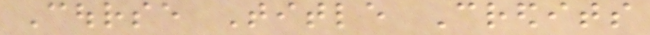Course Title Credits
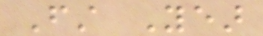First Year
